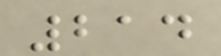214
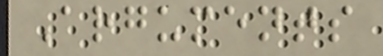Arguments
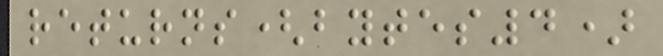returns(bytes4)
